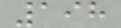198
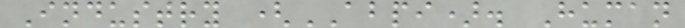Industry (ABPI). Human
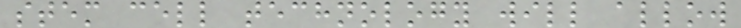stem cell technology will allow
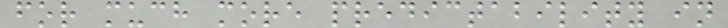for much more predictability in
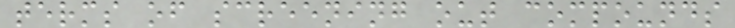terms of screening out compounds
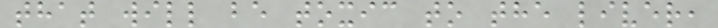that will be toxic to the liver,
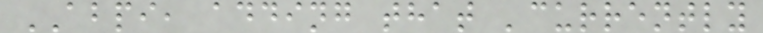ABPI, adding that 'currently
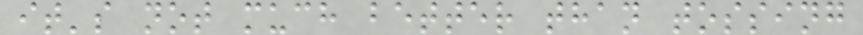it's not much better than tossing
